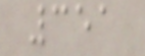351
